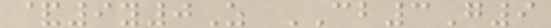&9y0Z CB3G9
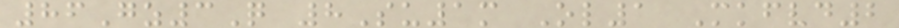86Gz3Q 8Su1m Ol1 Mkfvd2
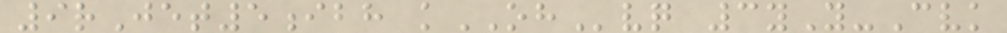9rJet5ibh kOHvq 3yY-Cvk
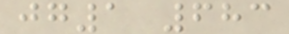jg1 683
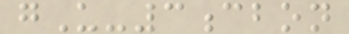gU-3cbon
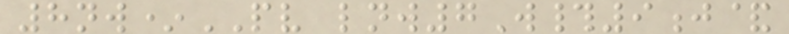8nw*PV lnw7W#9j&
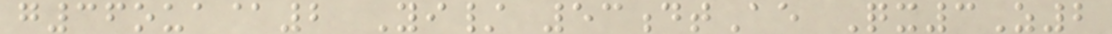g36oua@2 Yi/ 53dtAe Qx3Z2
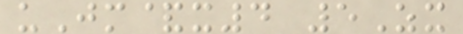uJm&x4 5Zx
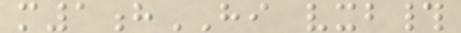m1hHI vxb#
